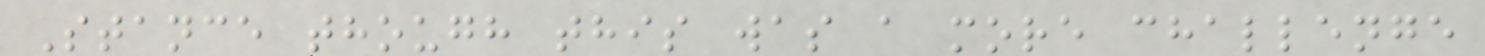Stance though this was a more challenge
